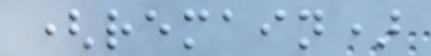(remain)
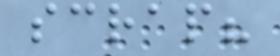scrap?
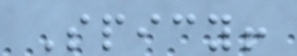Spicy!
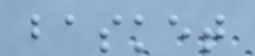basket
